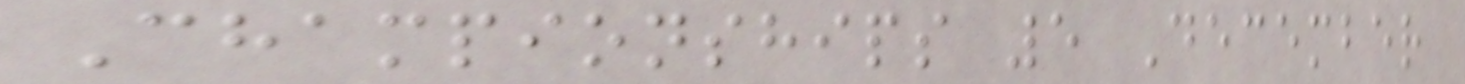Championships 5 December
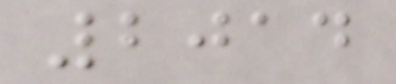2014
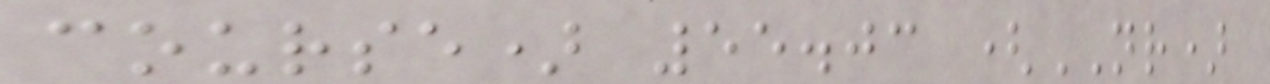course) 55.03 (NR)
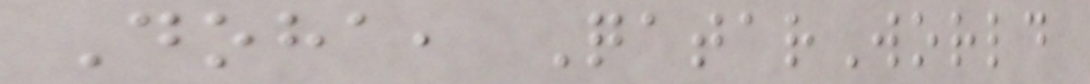Doha, QatarWorld
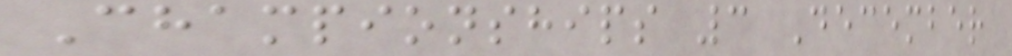Championships 3 December
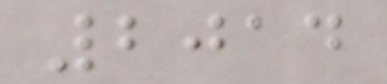2014
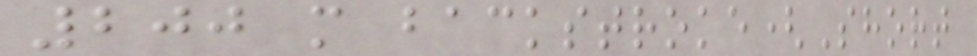200 m backstroke(Short
